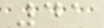41
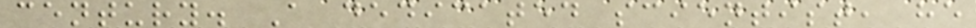century. A dedicated scientist, he
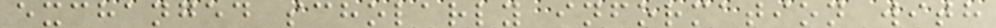exchanged scholarly information with
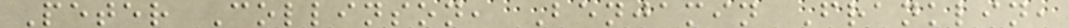Peter Collinson, Benjamin Franklin,
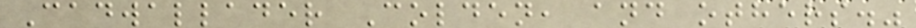Cadwallader Colden, and others."
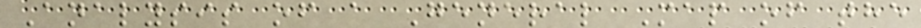Analysis of a General Map of the
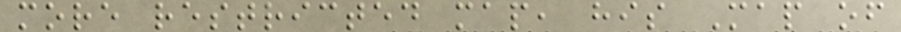more restricted map, his Map of
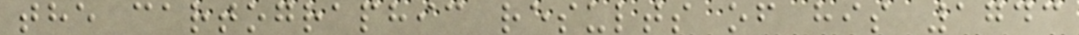the cartographic results of his 1743
